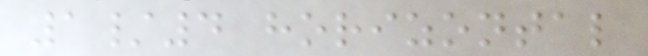1/4 horizontal
